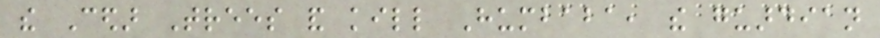the Cedar Trees and kill Humbaba, the guardian
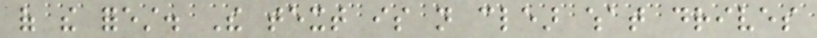of the forest. The text is not clear what drives
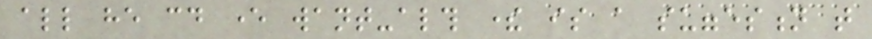all he could ever want-although there is a suggestion that
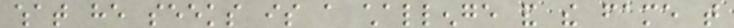what he seeks is a challenge and the fame that
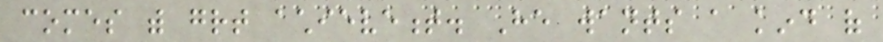comes with great achievement. He wants a kind of
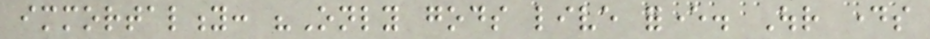immortality: "Only gods live forever. Our days
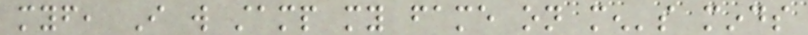myself, I will stamp my fame on men's minds
